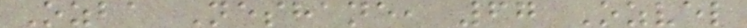Ozba Neshane, 67 Ozvel
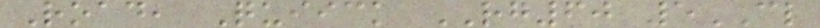Road, Quiick RG60 5CL
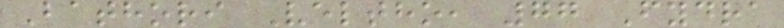Bathori Veltho, 77 Fydra
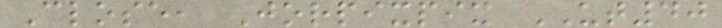Close, Jorpixpix UT40
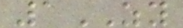1ZY
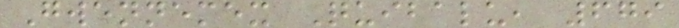Gwennemex Quibalu, 679
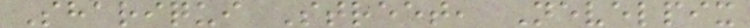Shariqui Street, Nevelpix
